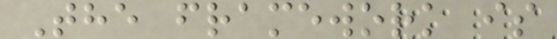The framework is
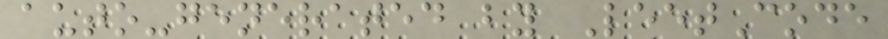auto-generated by LeetCode
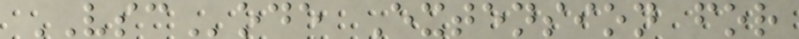VSCode Extension for
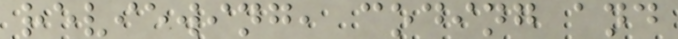reviewing, coding and
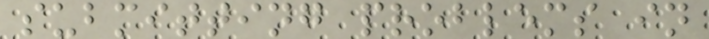submitting problems in
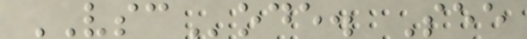VSCode. See
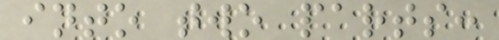into two parts:
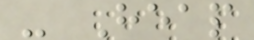- Heap
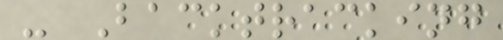- Backtracking
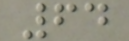64
